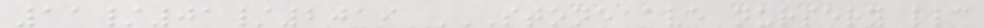11/01/2019 STONE AVE NURSERY LLC
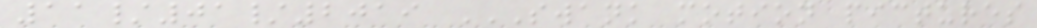11/01/2019 SWANK MOTION PICTURES
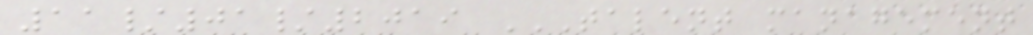11/01/2019 TALENT MANAGEMENT
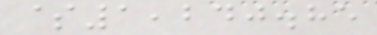$1,240.85
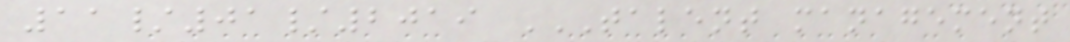11/01/2019 TALENT MANAGEMENT
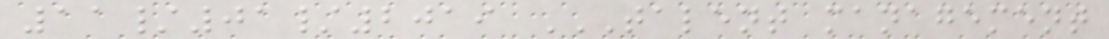11/01/2019 TALENT MANAGEMENT
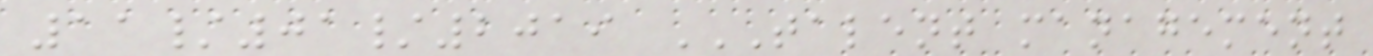11/01/2019 TALENT MANAGEMENT
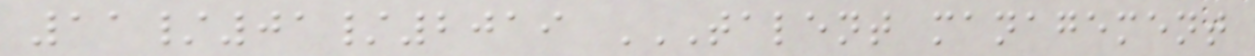11/01/2019 TALENT MANAGEMENT
